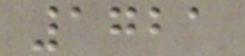1721
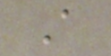A
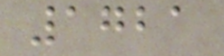1721
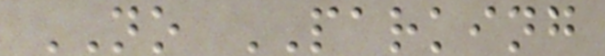NO PARKING
